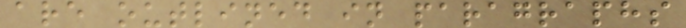are outlined in paragraphs
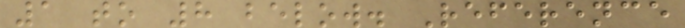1 to 8 below. Reference
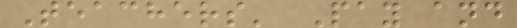Teachers' Pay and
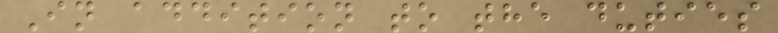In addition to the duties
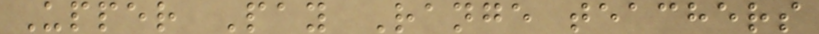Upper Pay Range teachers
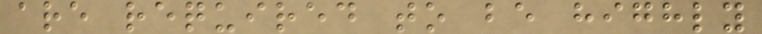are required to be highly
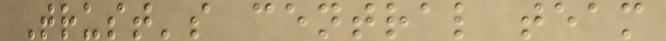Trust's central team
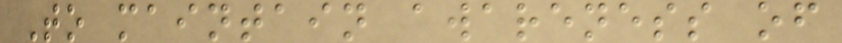To maintain awareness of
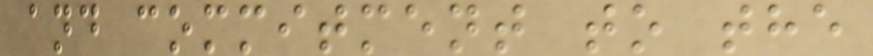and commitment to the
